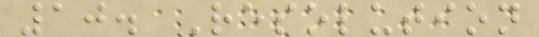10. Resolution
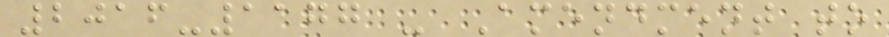2016-1177 - Amendment to
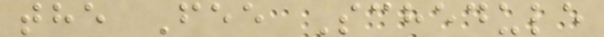the Fee Schedule
